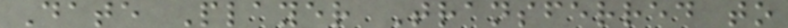Date Player Transferred to
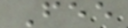Fee
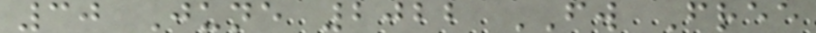30 June 2022 FW Free
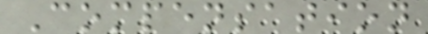Compensation
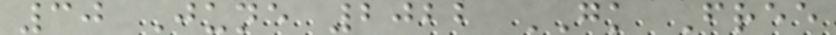30 June 2022 GK Free
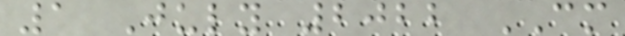1 July 2022 CM
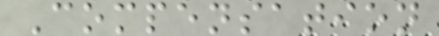Compensation
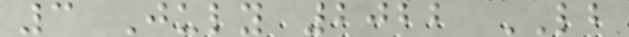3 July 2022 LB
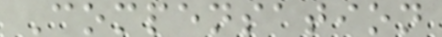Compensation
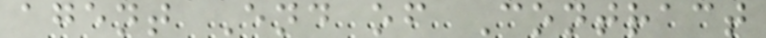agent End of Contract
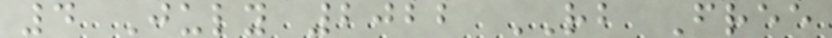4 July 2022 RB Free
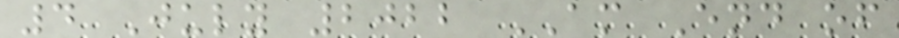4 July 2022 AM End of
